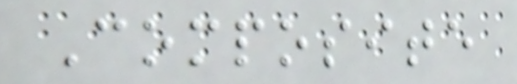Composite
